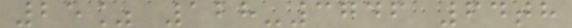25% 128-3746 64th
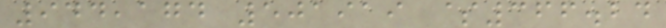944,174 501919 $366.24
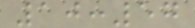10:57
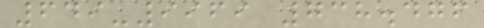649-9969 738.476
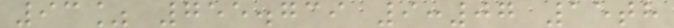93% 755.739 9:07 15th
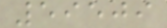59509
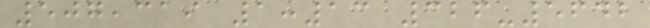507,319 1:13 326-5642
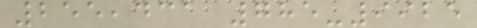255,431 785-9925
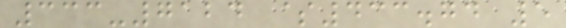333-7124 $433.74 5
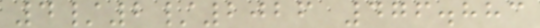4/2/2026 476.883
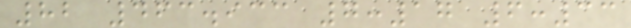82 463.933 7:17 6:33
